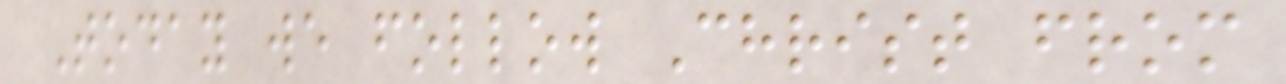Today we follow Christ from
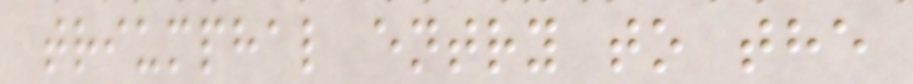triumphal entry to the
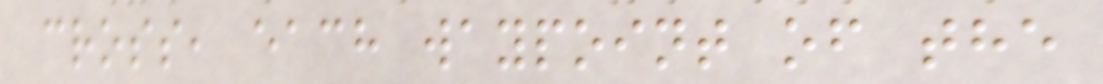cross, each waypoint of the
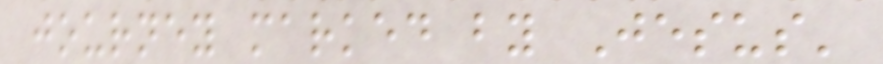journey marked by Jesus'
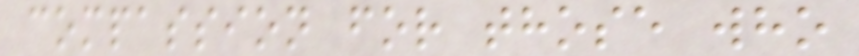compassion for those who
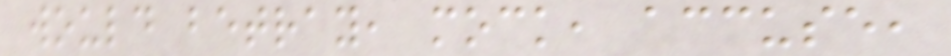would betray, mock, accuse,
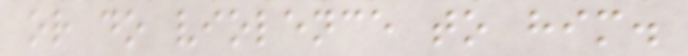or do violence to him.
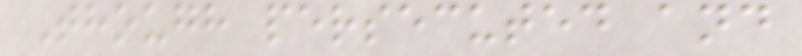Though persecuted and
